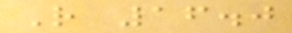R 16.0
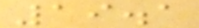19.1
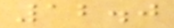12.0
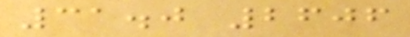31.0 2606
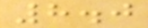8.0
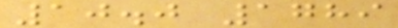10.0 1789
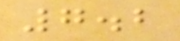7.2
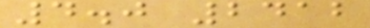4.0 2412
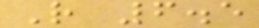R 6.5
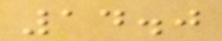14.0
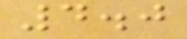4.0
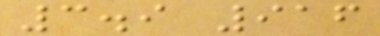3.9 916
